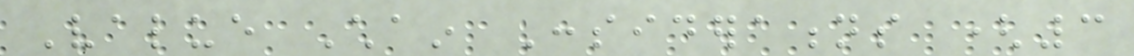Value Chain Considerations (3
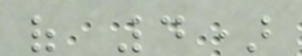of 4)
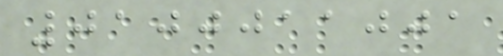0100011001
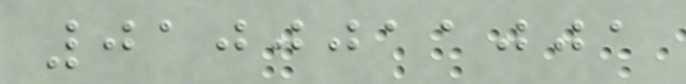0100011001
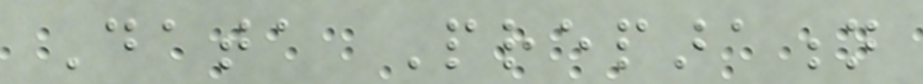Data Preparation
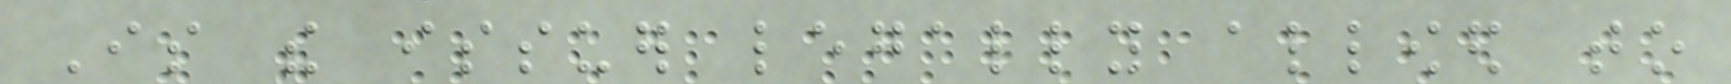Is the issuer legally allowed to
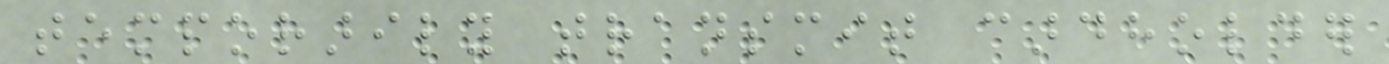temporarily transmit cardholder
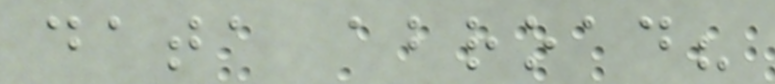data abroad?
